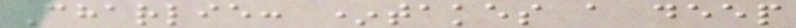Charlie: *takes a deep
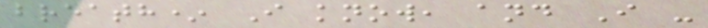breath* I know, and I -
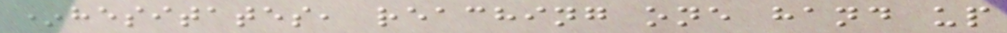*hesitates, reaching one hand up
